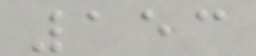153
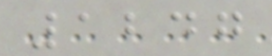1247
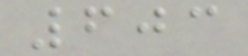603
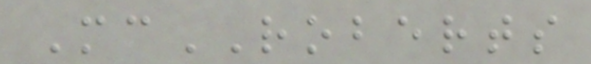McROBERTS
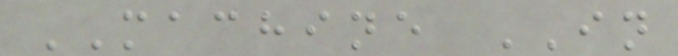MACHINE IN
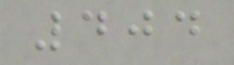404
